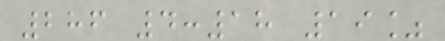286 4:18 19%
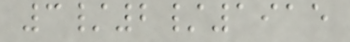3/2/1915
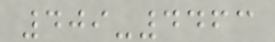409-4463
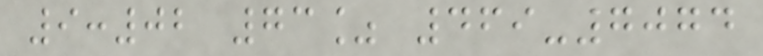9:02 73% 469-7074
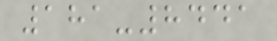181-8441
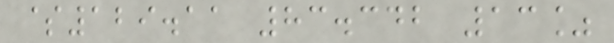$129.11 83.342 13%
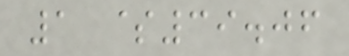1 $39.06
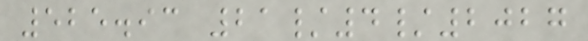525.93 21/4/2027
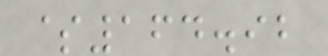$164.92
